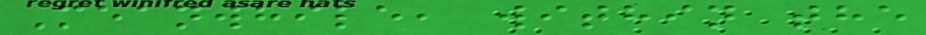Meanwhile, within the
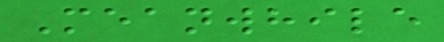Meanwhile
